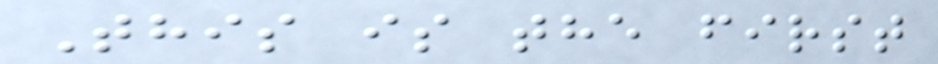This is the first
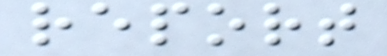report
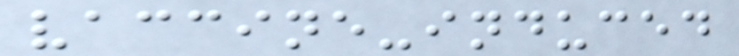vaccine-induced
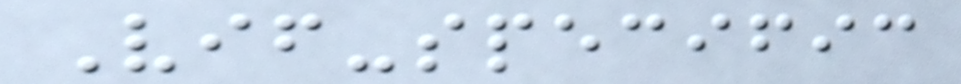Vif-specific
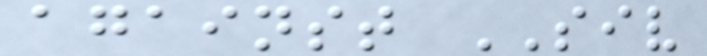against SIV
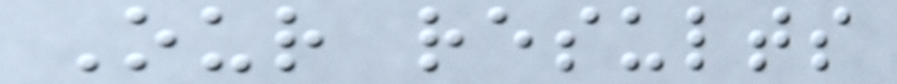Our results
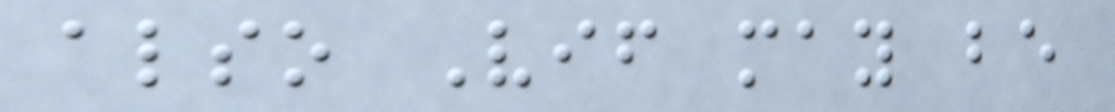also Vif may be
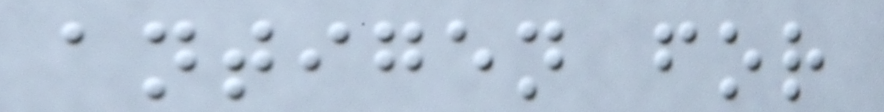antigen for
